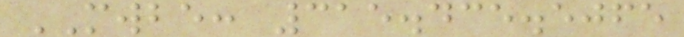MWBE: 315.435.5065
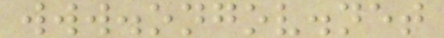www.ongov.net
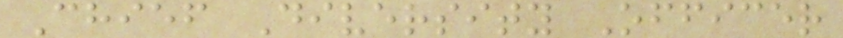Chief Diversity Officer
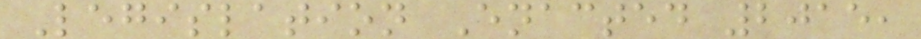Legislation Enacted 2015,
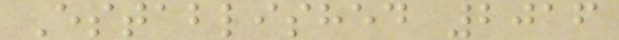Established 2016
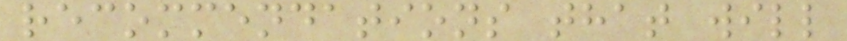recommendations that will
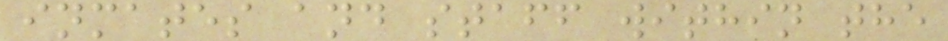inmates and staff within the
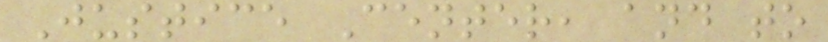Justice Center, and to
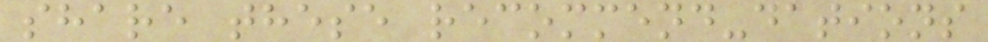share these recommend-dations
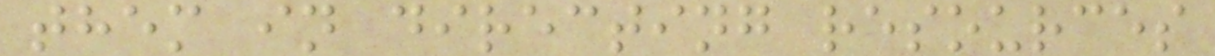them in directing resources
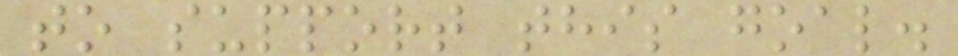to support this goal.
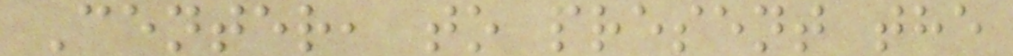Center, to present the
